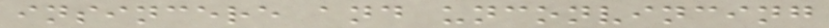insincere and unconvincing
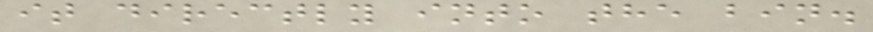it directly into the bin.
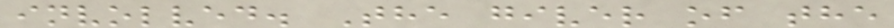involved. The giver of the
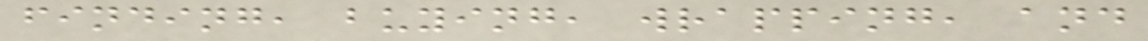finding, buying, wrapping, and
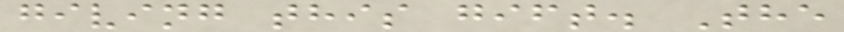giving this gift. The
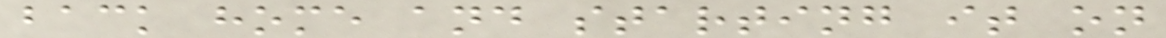back home and starting it on
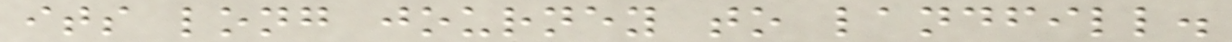its long journey to landfill.
